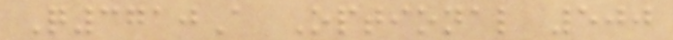Q3710A Optional 500
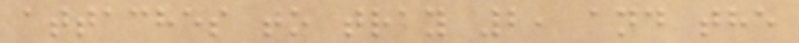attaches to tray 2, and the
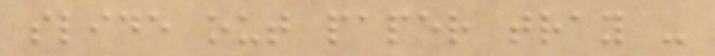slide out paper tray -
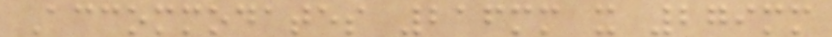Accommodates 216mm x 279mm
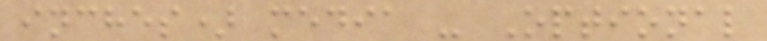inches) media - Optional
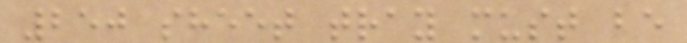250 sheet tray must be
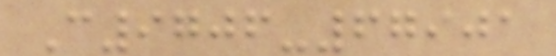C9706-67901
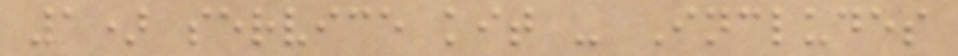1) service kit - Includes
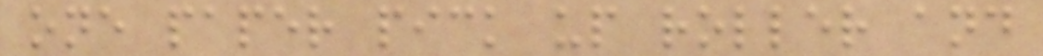one paper pick up roller and
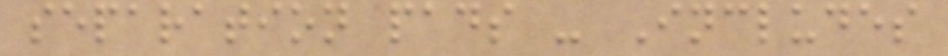separation pads - Includes
